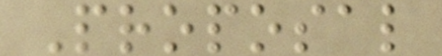Proposal
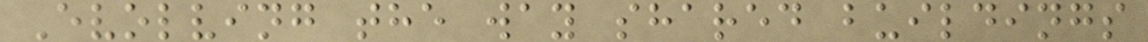Evolving the way shared buildings
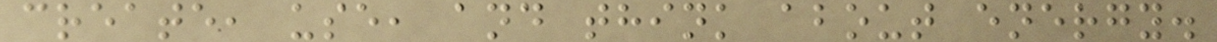create, use, and think about energy.
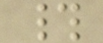#
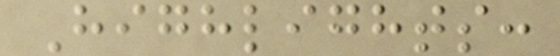Highlights:
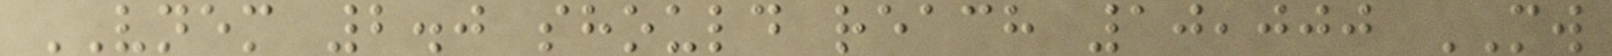VNEM 2.0 should reach 10,000 MW
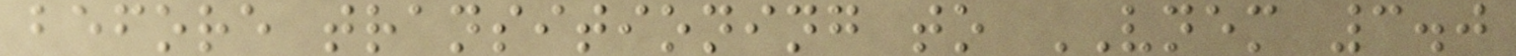before transitioning to VNEM 3.0
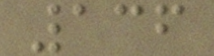136
